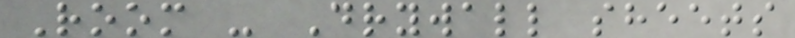Room - Drywall sheets
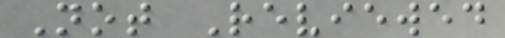Not Reviewed
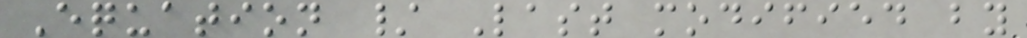Equation / Last modified by
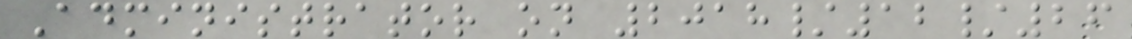Administrator on 2018/12/26
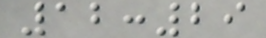12:29
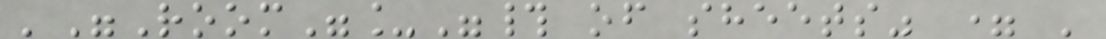'"Room"_"# of sheets" = '
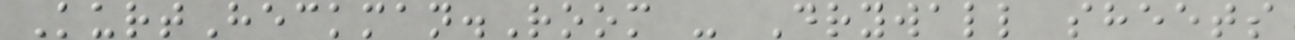KurtHeckman.Room - Drywall sheets
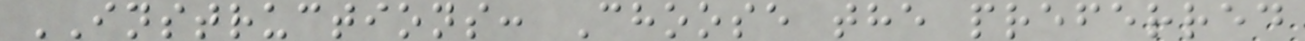INSTRUCTIONS: Choose the preferred
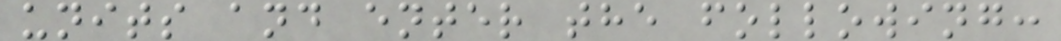units and enter the following:
